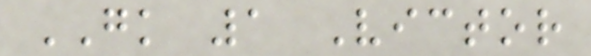GK 1 Victor
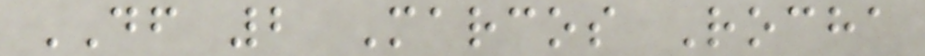DF 2 Marcos Rocha
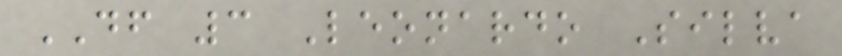DF 3 Leonardo Silva
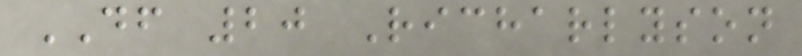DF 20 Richarlyson
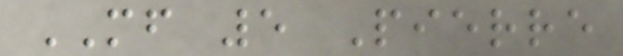MF 5 Pierre
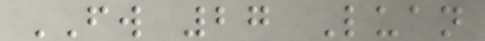FW 27 Luan
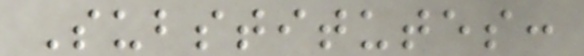Substitutes:
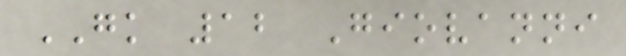GK 12 Giovanni
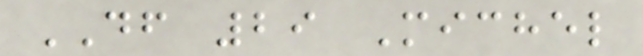DF 29 Michel
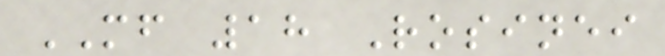MF 18 Rosinei
